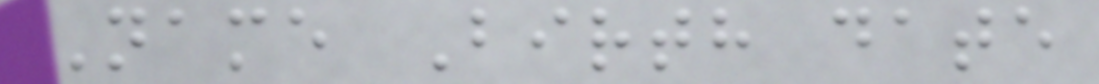Name Birth date
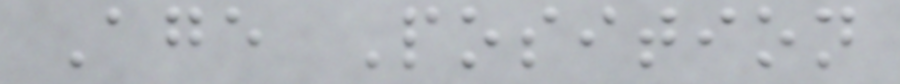Age Position
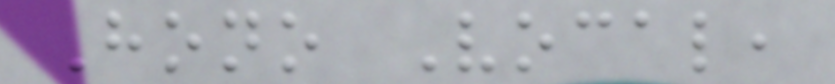Hono Vocal,
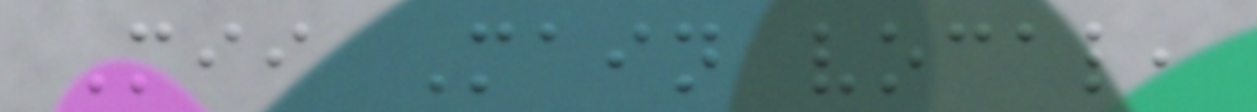Mii Main vocal,
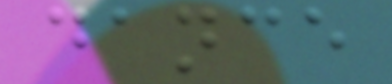dance
